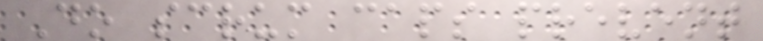Do scrum caps prevent
